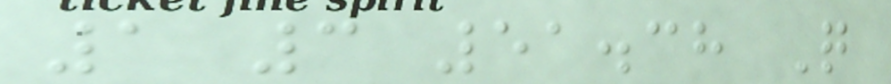1 3 51.38 Q
